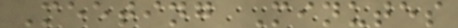Meeting Minutes
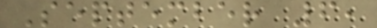September 6,
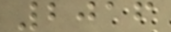2016
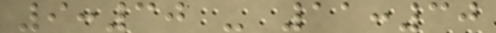9:30 - 11:30
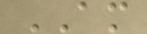AM
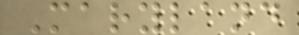Maryland
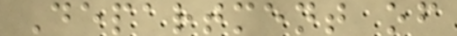Department of
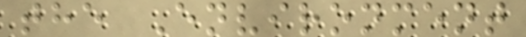the Environment
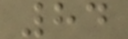84
